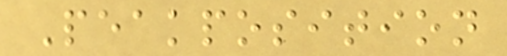Peakposition
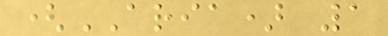(ARIA) 1
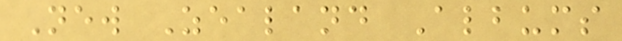New Zealand Albums
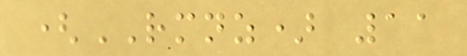(RMNZ) 11
